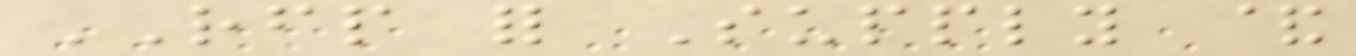RFP for Supply &
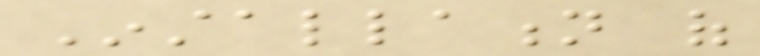Installation of
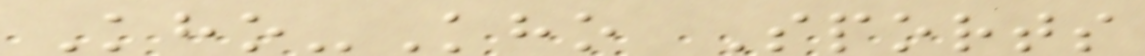Kho-Kho Sports
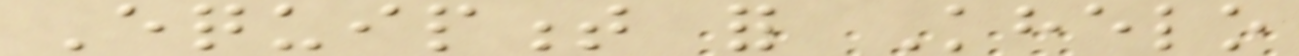Equipment for Khelo
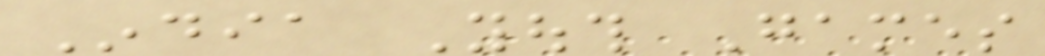India Youth Games
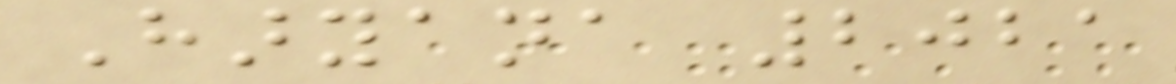Haryana 2021
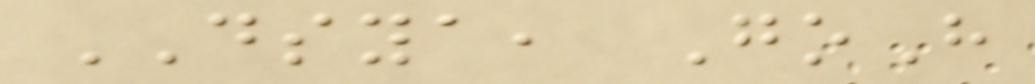DSYA, GoH
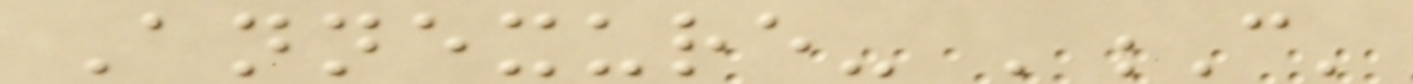Annexure- 'C'
